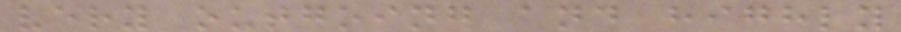very outgoing and highly
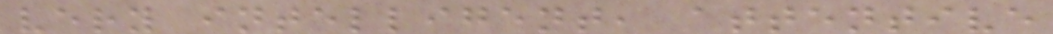very intelligent, attentive
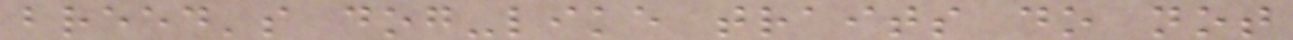breed's dog-like traits do not
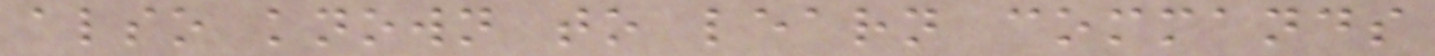also known to learn commands
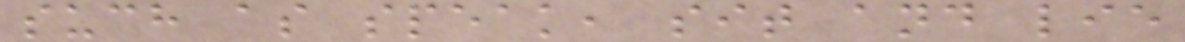such as speak, sit and lie
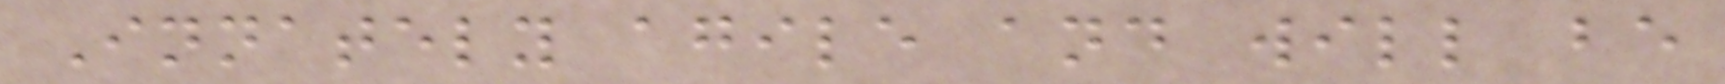Innately agile and will be
